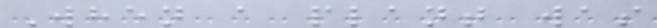When a plant was
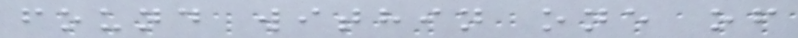found within one of
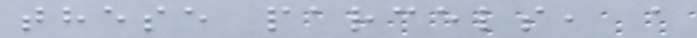these parcels, a
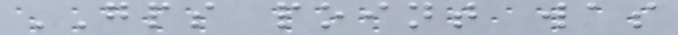GPS point was
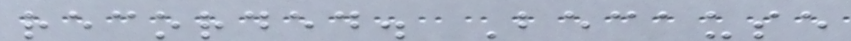recorded. Because
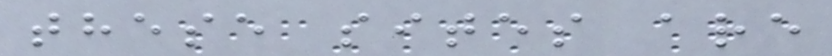these sites are
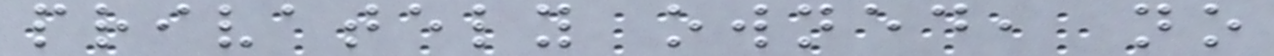privately owned, no
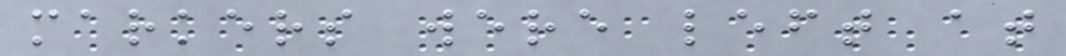markers were left at
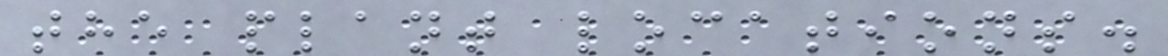the plant locations.
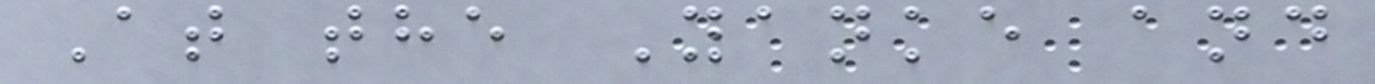At the Yanke and
